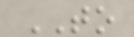TO
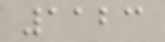1123
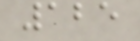125
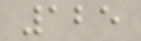125
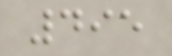495
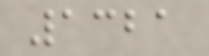1321
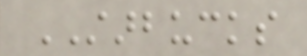STARBUCKS
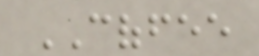COFFEE
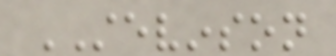STEVINSON
